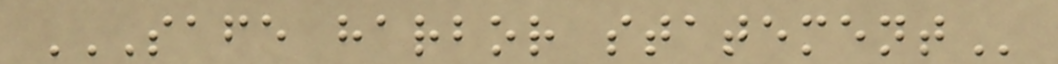SAFE HARBOR STATEMENT
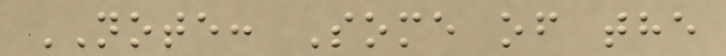NOTE: Some of the
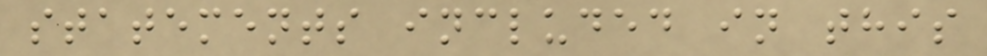statements included in this
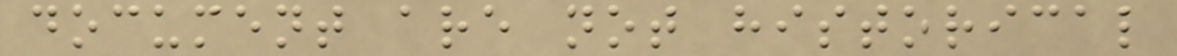document are not historical
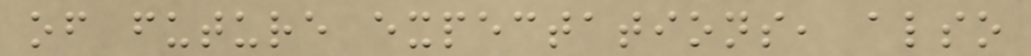of future expectations, also
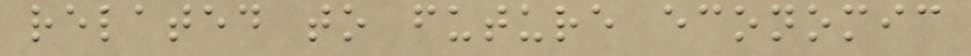related to future economic
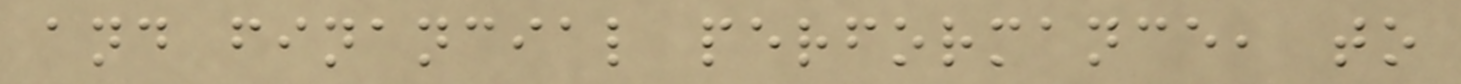and financial performance, to
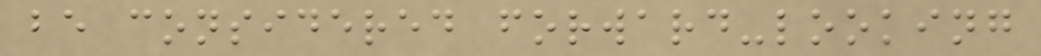be considered forward-looking
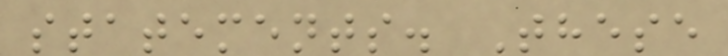statements. These
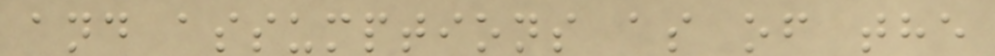and assumptions as of the
